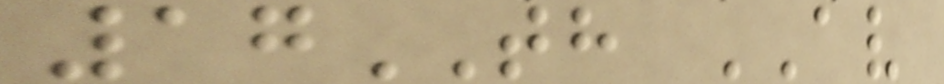17TH AV
